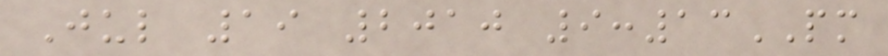Jul 19 2010 9:13PM
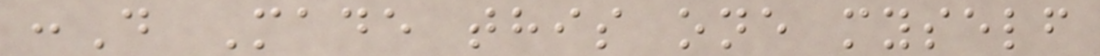:D Made this one myself
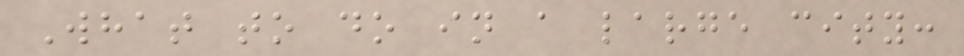What to do in a large city:
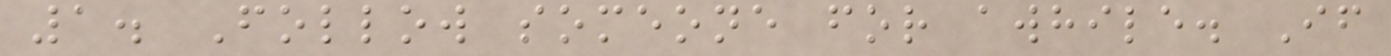1. Follow someone for awhile. If
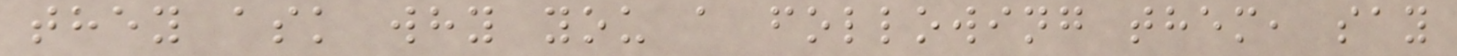they ask why you a following them, say
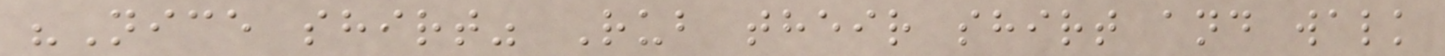"Nice shirt" Rub their shirt and walk
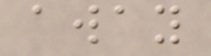away
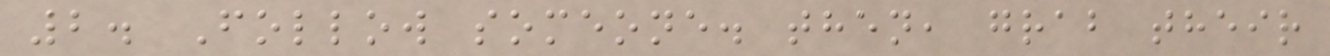2. Follow someone. then, grab their
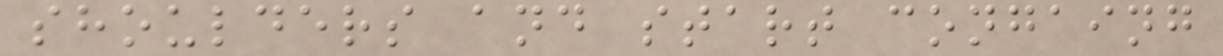shoulders and start congaing
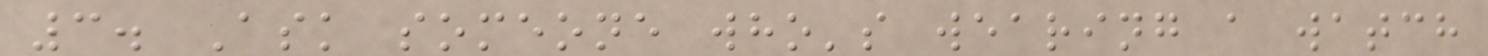3. Ask someone who's wearing a watch
